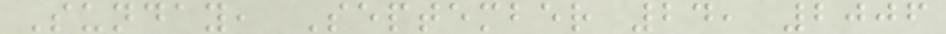Sunday, September 24, 2006
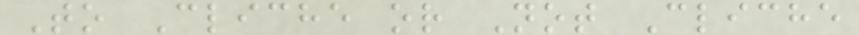To Cliche or Not Cliche
